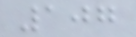107
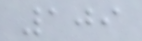109
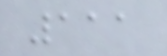111
